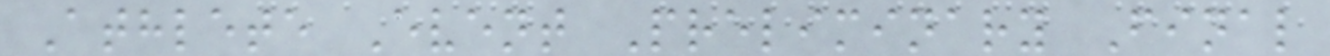Athlete Event Preliminary Final
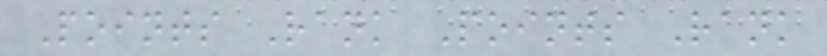Points Rank Points Rank
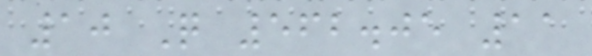10 Q 562.05 11
